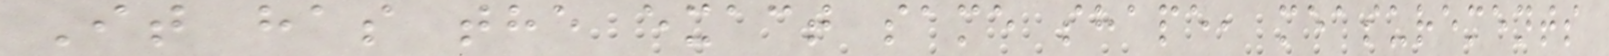It has the exact same shape, measurements
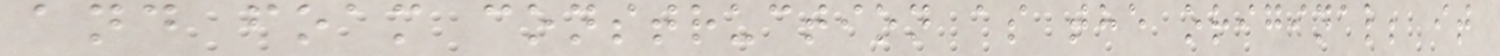and foam construction as the original; it
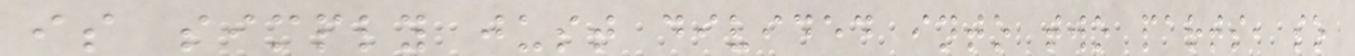is simply just divided into two parts, so
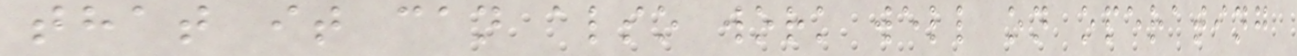that it can also work well on operating
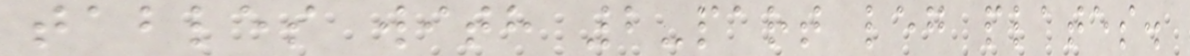tables with 2-part leg plates.
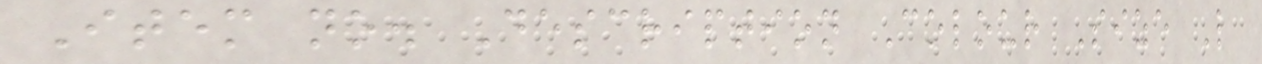Item no. Description Colour Size L
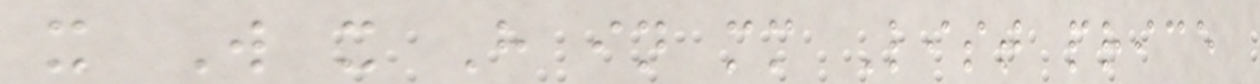x W x H in mm List price
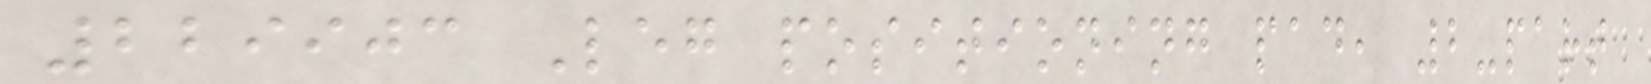229903 Leg positioning pad, 2-part
